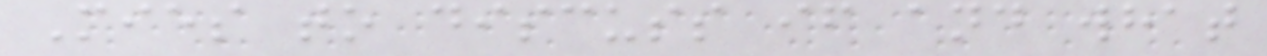Mies to discuss if and what
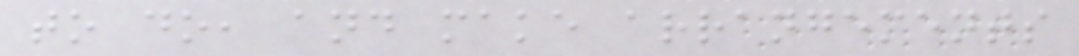to do, and make arrangements
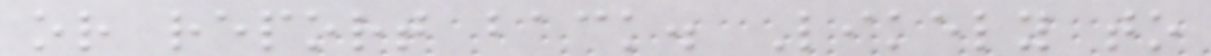or report back. Likely to
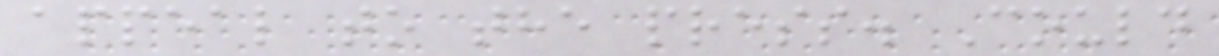appeal to the press. Could
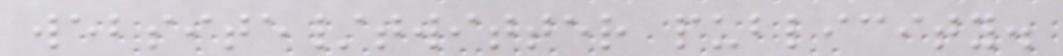website/twitter publicity.
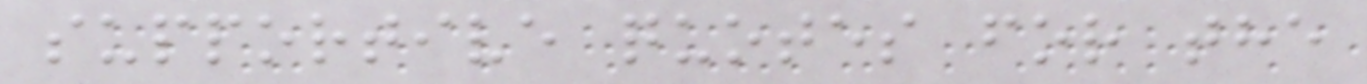supportive quotes for the
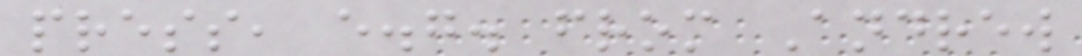press, e.g. from Andrew
